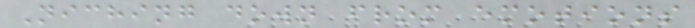Niching down from emotions
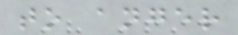to anger
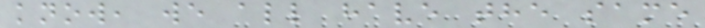know, we all have the same
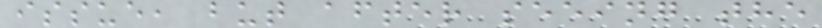issue, but after seeing the
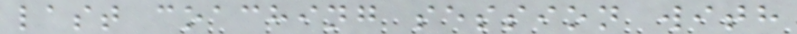last coaching session with
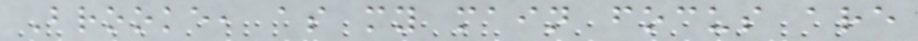Brooke, as my main focus are
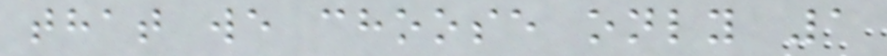that we choose only 1
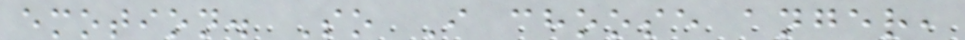emotion. So I choose anger,
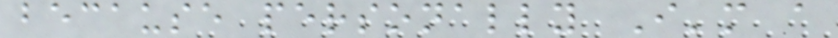because personally I'm a
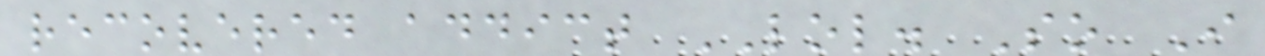recovered addict LOL. So I
